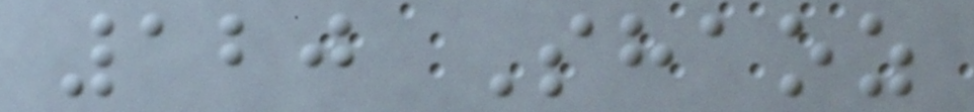120 Shaoz
